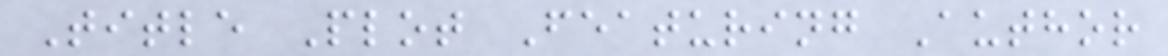Title Plot Featuring Author
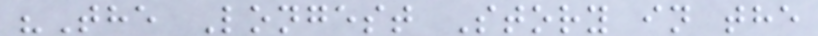"The Longest Story in the
